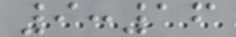9:16
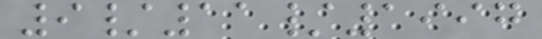9/11/1997
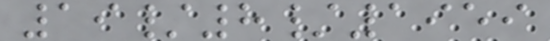19/8/1959
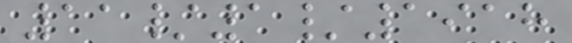11/1/1918
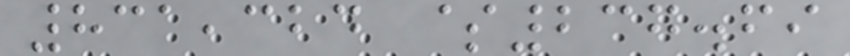831,324 $237.69
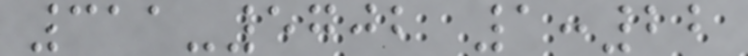311-5702 1:22
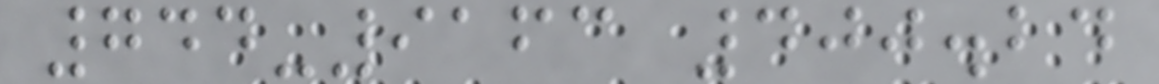744-9163 400.24
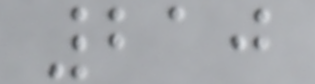210
